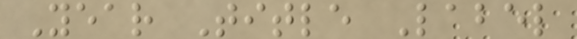Year Title Label
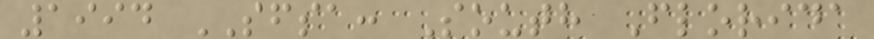1994 SFSA: South Florida
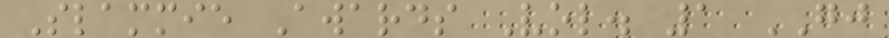Slammie Awards Vol. 1 GJ
